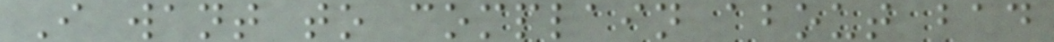I want to complain about bad
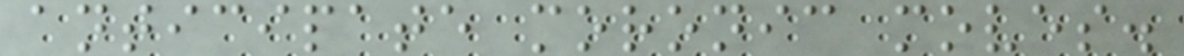anticipate moronic moves.
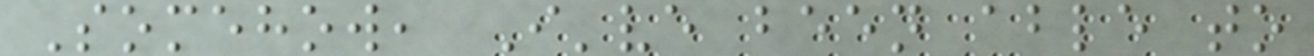Somehow, I've been able to
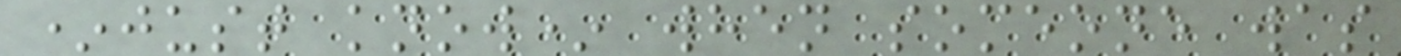*just know* when someone was
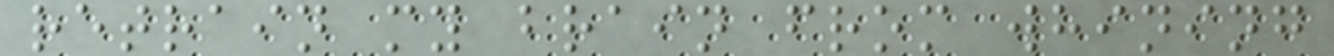retrain my brain from whining
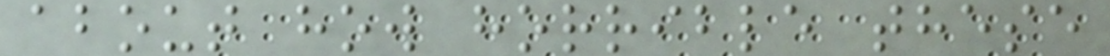about how horrible these
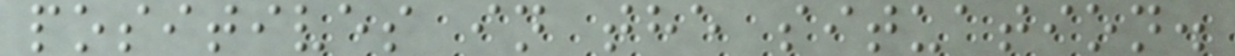positives in the situation.
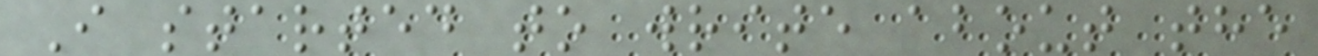I started to write about the
